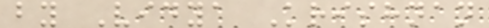by Vidya Krishnan
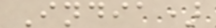India)
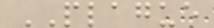PLAGUE
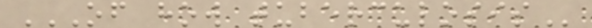OF HOW TUBERCULOSIS
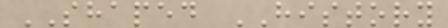SHAPED HISTORY
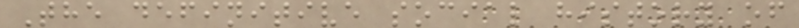The definitive social history of
